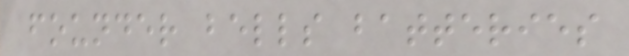founder bells batteries
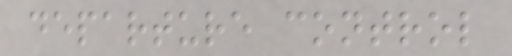departure control
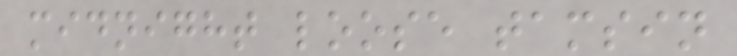midnight loose tamsin
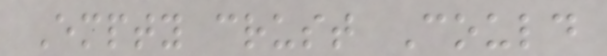Empty crust Could
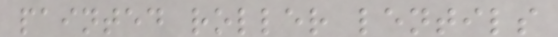painted roller lentils
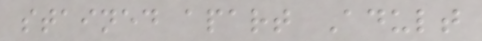stained apart Adult
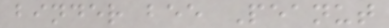binder bee Peanut
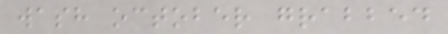wash october grabbed
